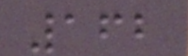162
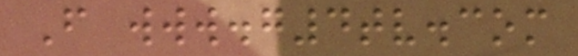From www.g4tv.com
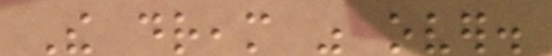The dream was over.
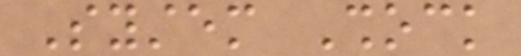System Shock
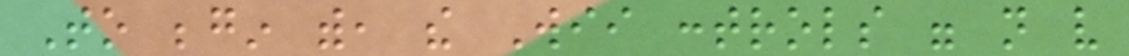To begin with, the Wii controls were not very
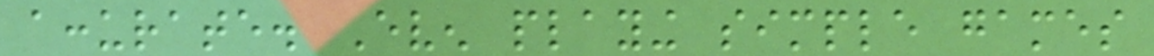accurate. Even playing simple games
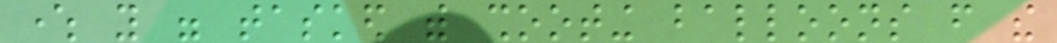where you were tasked with shooting balloons from the
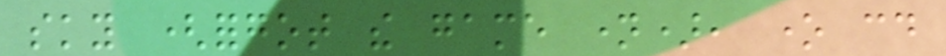sky (forgot the game name), one could
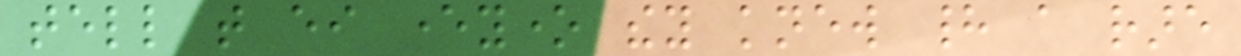tell that either everyone they knew had a rare
